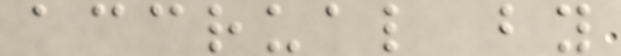accrual by
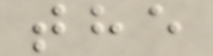the
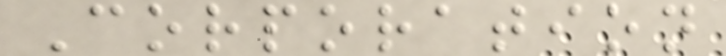Corporation
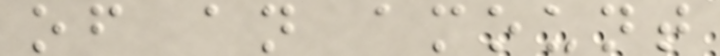of an amount
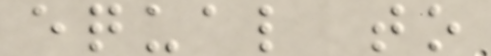equal to
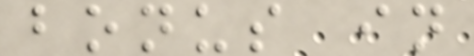bonus in
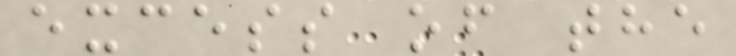excess of the
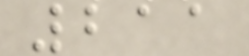211
